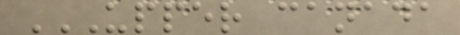UPPER CANADA
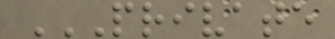PRIVATE
